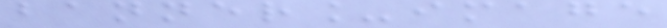banner_image
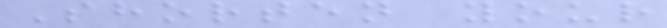Shorten your
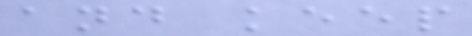and keep
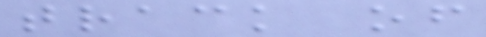track of
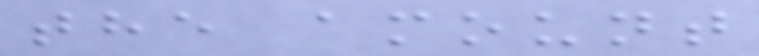the amount
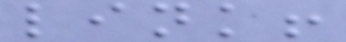link!
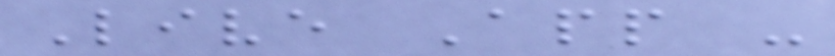Live App -
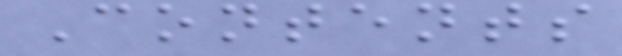Contents
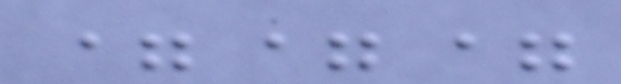===
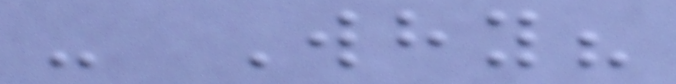- Why?
